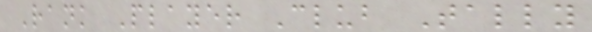Rank Player Club Tally
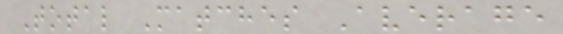Total Matches Average
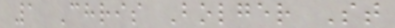1 Chris Bolger St
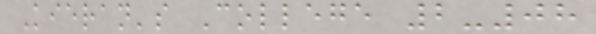Kieran's College 2-08
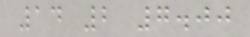14 2 7.00
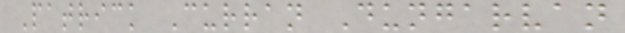Patrick Curran Dungarvan
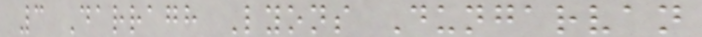3 Darragh Lyons Dungarvan
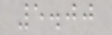5.00
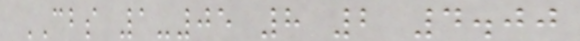CBS 1-05 8 2 4.00
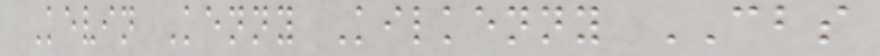Kevin Kenny Kilkenny CBS
